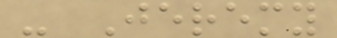- Jeremy
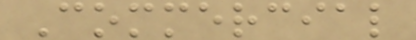Commercial
